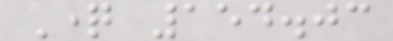Question 154.03
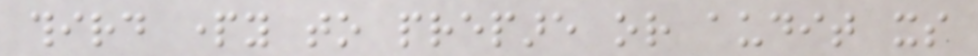third party to prepare or audit its
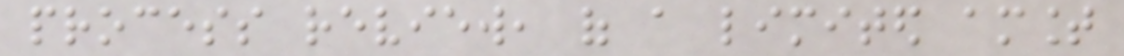process review, of a limited amount
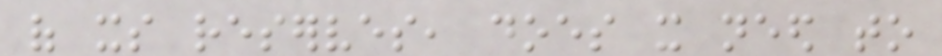of its reserves, does it need to
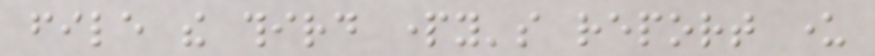file the third party's report under
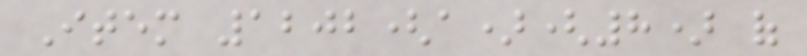Item 1202(a)(8) of
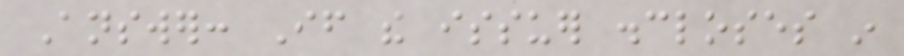Answer: If the issuer discloses in
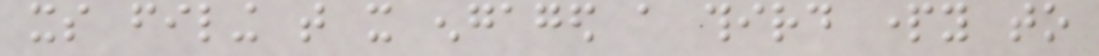its filing that it engaged a third party to
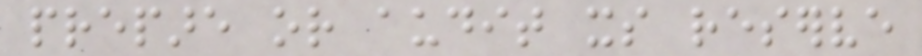prepare or audit its reserve
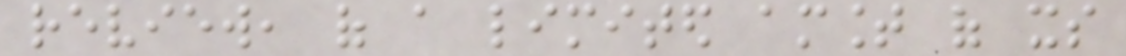review, of a limited amount of its
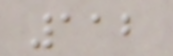112
